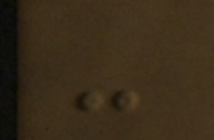-
